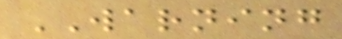WARNING
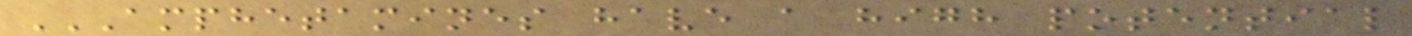AMPHETAMINES HAVE A HIGH POTENTIAL
